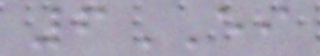6EI
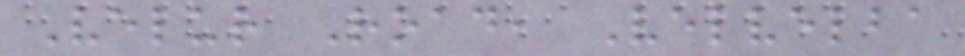Velur Road, Velvelba
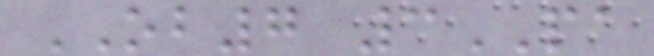OB7 3PA
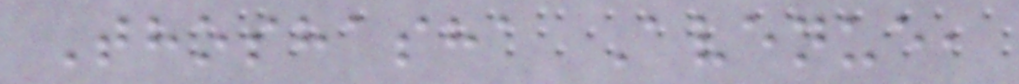Thoshasha Avenue,
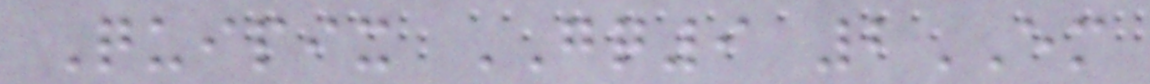Quipix GQ9 2EM
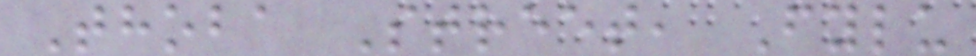Thoba Street, Fylu
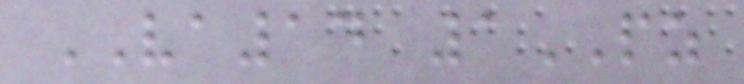VA14 1PZ
